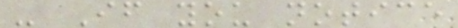- If you notice
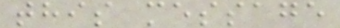this message
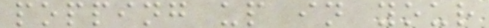popping up in your
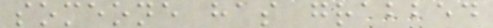someone has grabbed
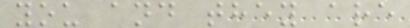you and they are
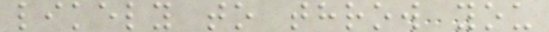likely to throw you
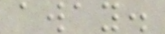away.
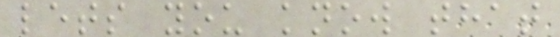lets you know that
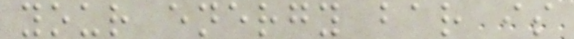your energy bar is
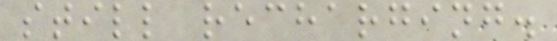still recharging.
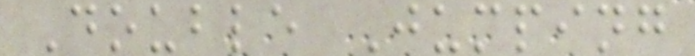Double Jumping
